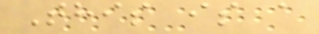This is a
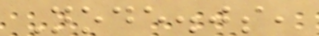Node.js,
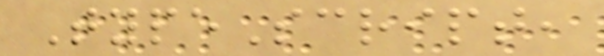TypeScript,
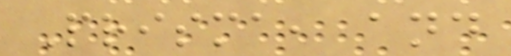Prisma, and
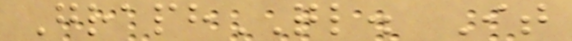GraphQL. It
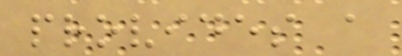provides a
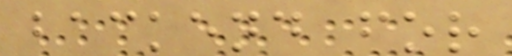backend for
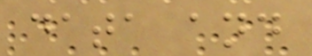data and
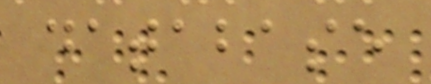database
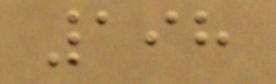198
